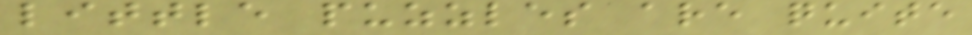little puzzles are quite
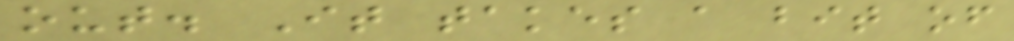out. It takes a bit of
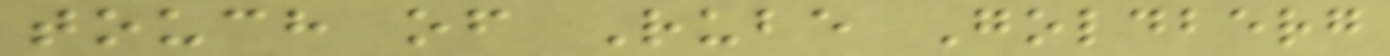touch of Rube Goldberg
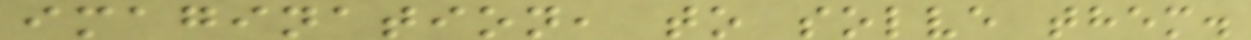imagination, to solve them.
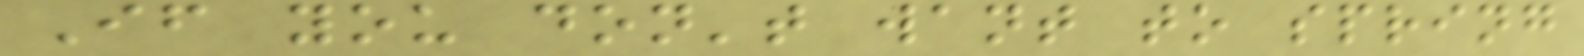If you don't want to spring
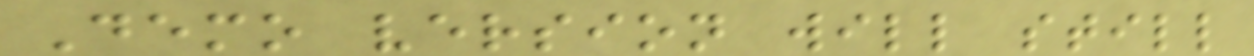Demo version will still
